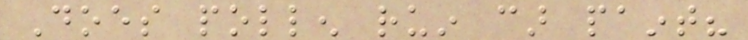Does pollen ruin car paint?
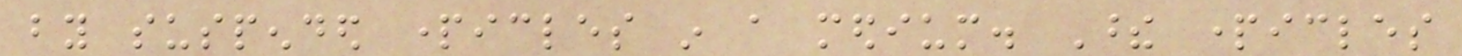by suspended particles in a medium. These particles
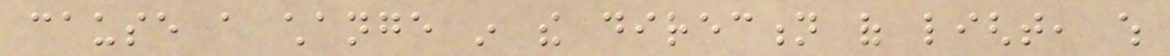cause a change in the direction of light, which
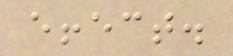effect.
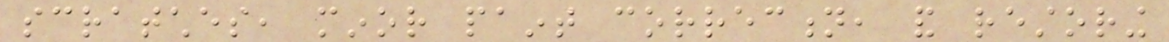scratches, minor paint correction, and restoring
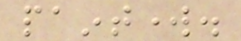paintwork.
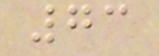73
